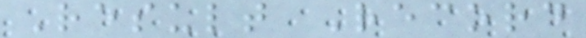Result Record
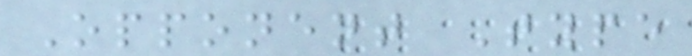Opponent Type
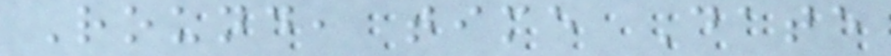Round, time Date
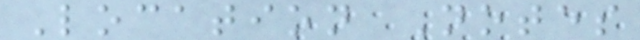Location Notes
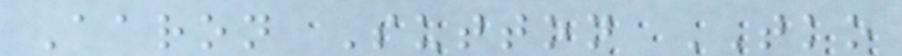Aaron Sutton TKO
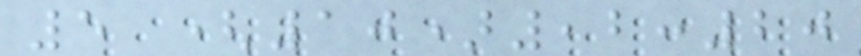5 (10),2:20
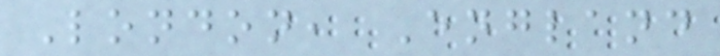London, England
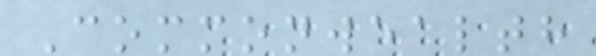Commonwealth
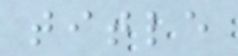title
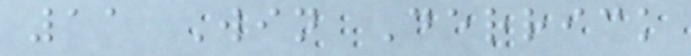11 Win Derrick
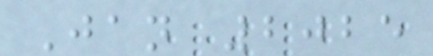Jan 2025
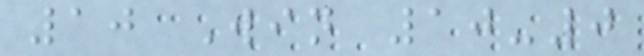10 Win 10-0
